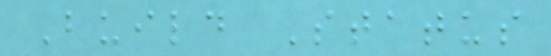Build Status
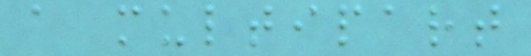a multipart
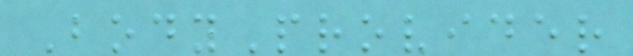BodyProvider
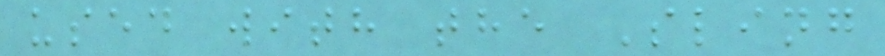used with the Sling
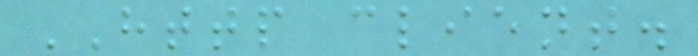HTTP client.
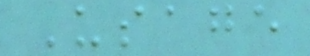Usage
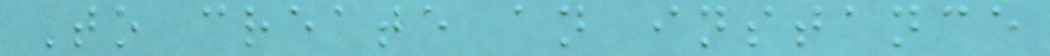To create an instance
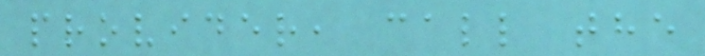provider, call the
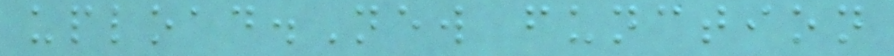upload.New function
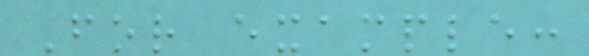For example:
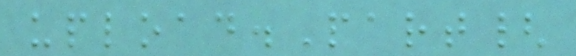upload.Part{
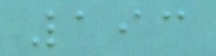193
